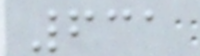631
